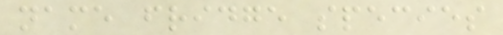name fridge species
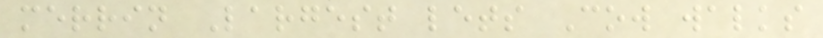merrin Largest lets Cow walks
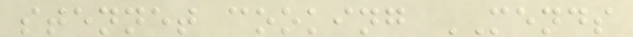stennet cooking MENDS
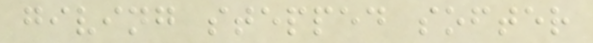giving stepped softer
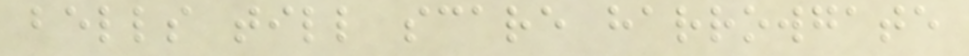bells till scare harrowgate
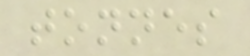tonnes
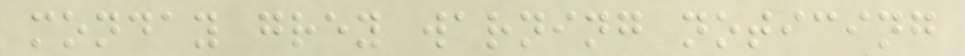monday grey warning noticing
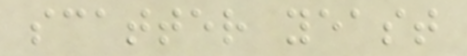scatter yeast
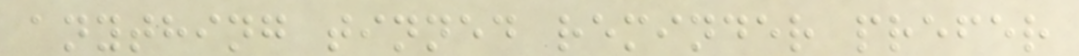anything tinned reminder prefer
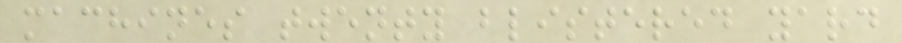machines twenty blistered yard
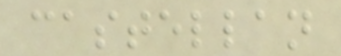castellan
